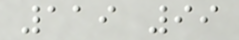119 99
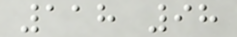118 98
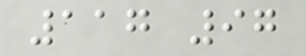117 97
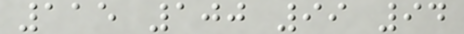115 100 99 94
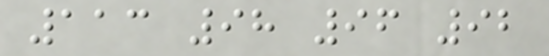113 98 96 92
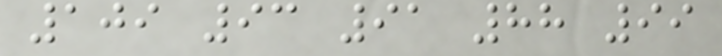109 93 91 88 99
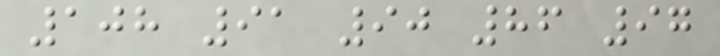108 91 90 86 97
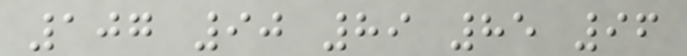107 90 89 85 96
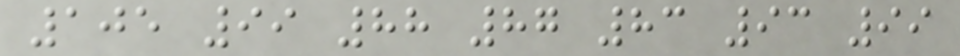105 99 88 87 83 93 99
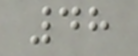48
